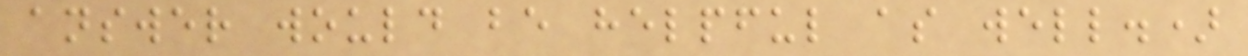answer would be helpful as well.)
